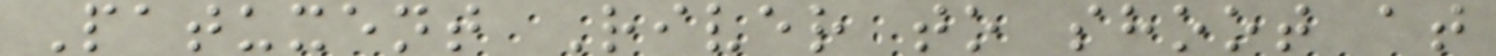Patuxent River to shoot at
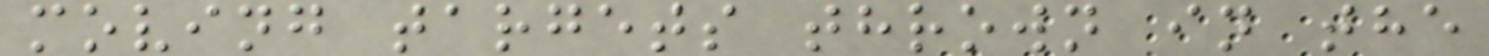moving targets thrown in the
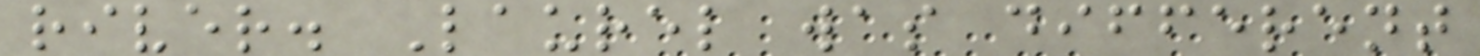river. Laurel was different
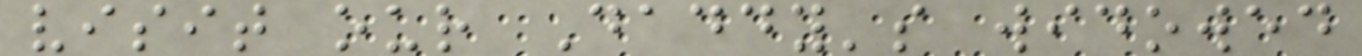visit our Daddy's widowed
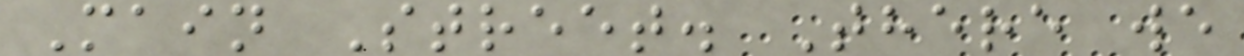Main Street. There we
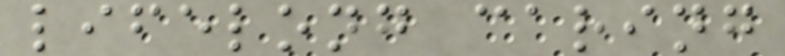lifelong caring
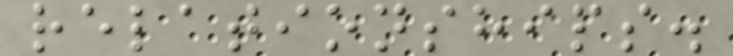relationships.
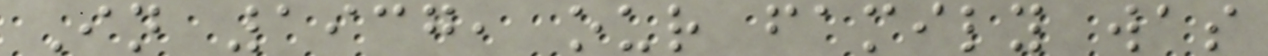In 1937, our family was
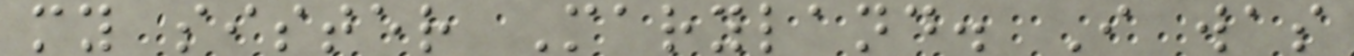my sister Maryland. I was
